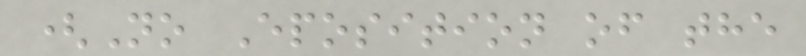(No Eposition of the
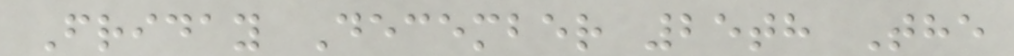Friday December 25th The
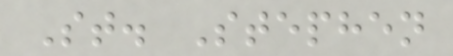St. Stephen
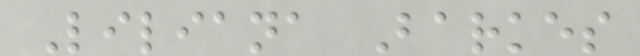Liliana Barkes
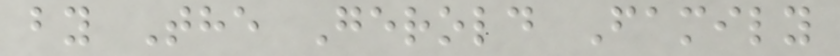by The Gerold Family
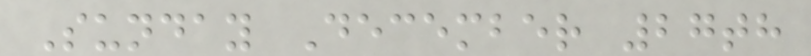Sunday December 27th
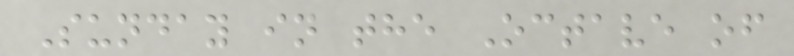Sunday in the Octave of
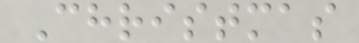Christmas
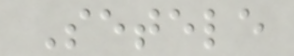Setele
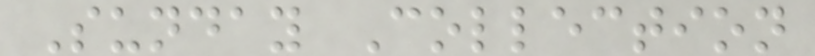Sunday Collection
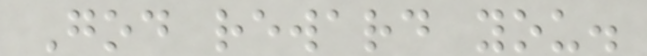God reward you.
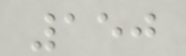150
